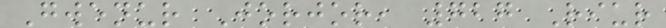Gwenur Jorjor, 727 Riur
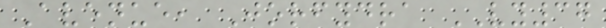Avenue, Jorfydra VY37
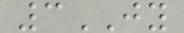3JY
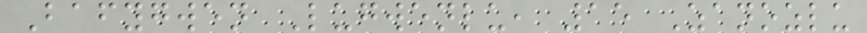Bafygwen Lugwenlu, 15 Zanozlu
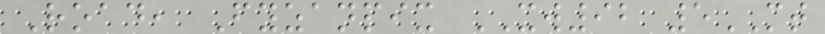Road, Fyzanpix XW92 5MT
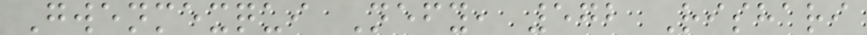Gwenmexqui Nefy, 572 Rishari
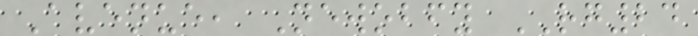Avenue, Newobfy RG24
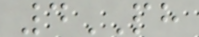4PH
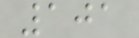101
